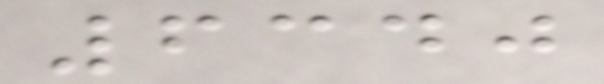6340
